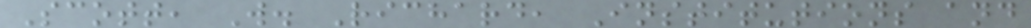Scott, W. Richard, Institutions and
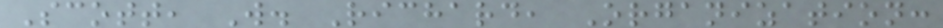Scott, W. Richard, Organization:
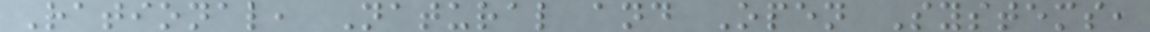Rational, Natural and Open Systems,
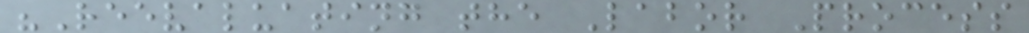"Reevaluating the Labor Process
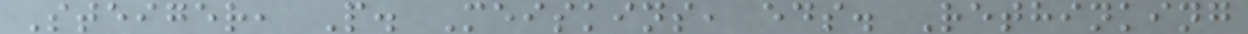Steiger, P. Meiskins, eds. Rethinking
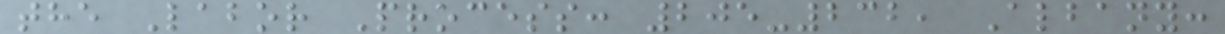the Labor Process: 205-232, Albany:
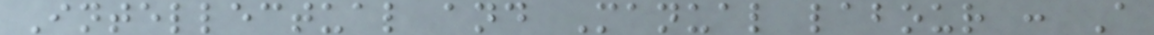Intellectual and Manual labour : A
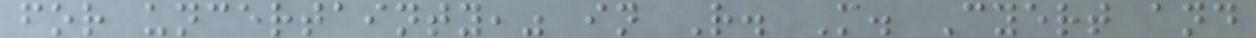for uncertainty," in R. M. Cyert and
